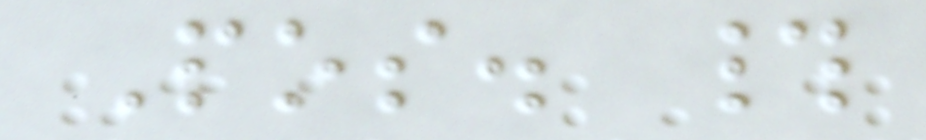Pos. #
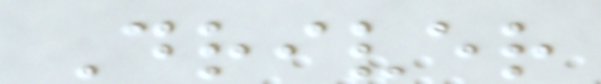Driver
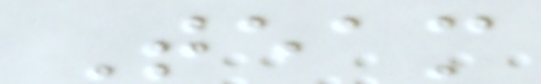Team
